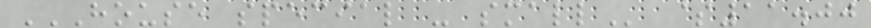HOUSE SPECIAL - SMALL $11.00
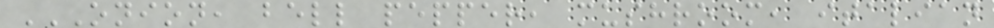ONION, BELL PEPPER, MUSHROOM, ITALIAN
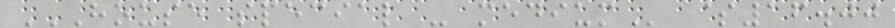HOUSE SPECIAL - MEDIUM $16.00
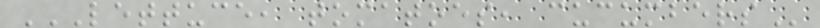LETTUCE, TOMATOES, CUCUMBERS
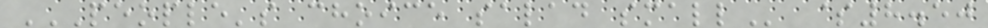PEOPLE'S CHOICE SALAD SMALL $8.50
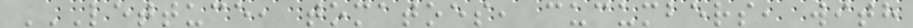LETTUCE, TOMATOES, CUCUMBERS, WITH
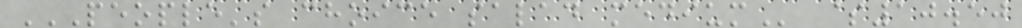PEOPLE'S CHOICE SALAD MEDIUM $10.50
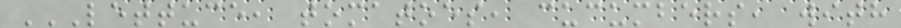LETTUCE, TOMATOES, CUCUMBERS, WITH
